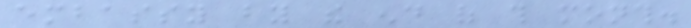embassy by the end of this month.
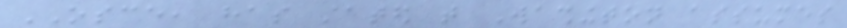OSCE, has stated that Washington assumes
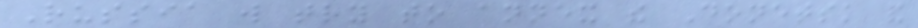Russia will try to annex the Donetsk and
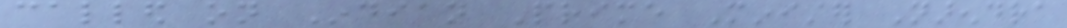called on Indian Prime Minister Narendra
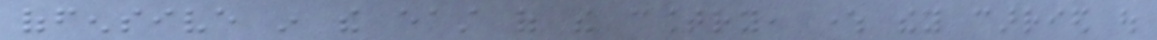offensive in the east of the country, where they carried out
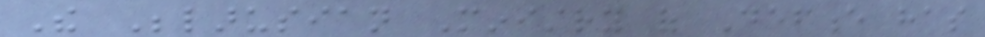The Belarusian Ministry of Defence has
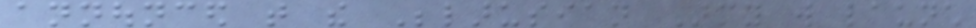announced that the Belarusian Army will launch
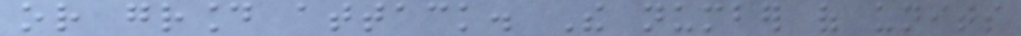or ground attack. The number of units
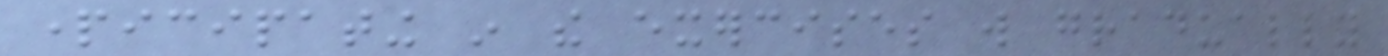participating in the exercises will gradually
